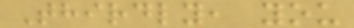Thirdly, you
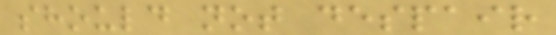should not despair
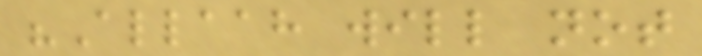"Allaah will not
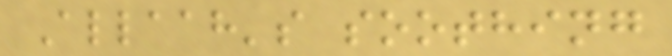Allaah's soothing
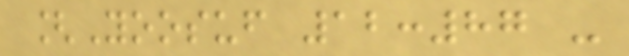[Yoosuf 12:87 -
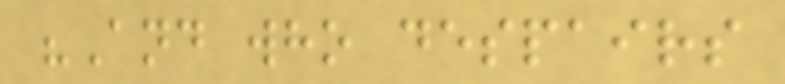"And who despairs
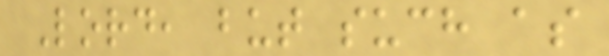Lord, but such as
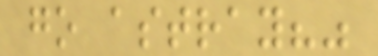go astray?"
